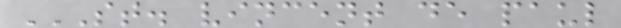ST. VINCENT DE PAUL
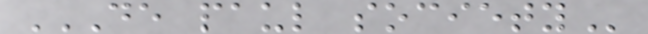DE PAUL SOCIETY
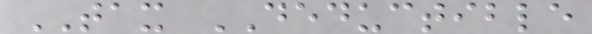TAX DEDUCTIBLE
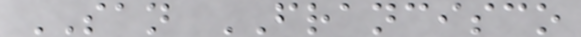SAN FRANCISCO
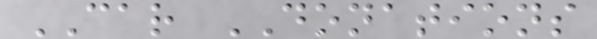CAR DONATIONS
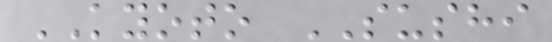KYOTO SUSHI
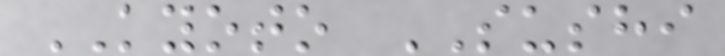KYOTO SUSHI
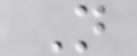N
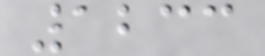1233
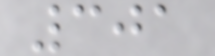301
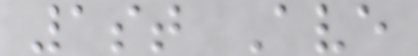1st Ave
